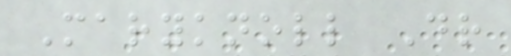Maryknoll Dr
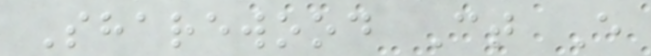Sharewood Ct E
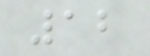12
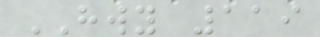HWY 119
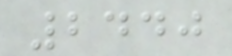2440
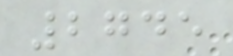2745
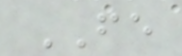FE
